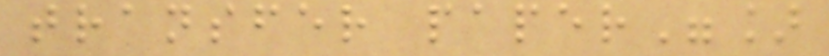transfer paper"]
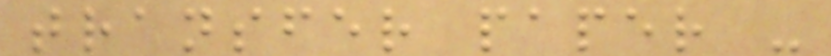transfer paper -
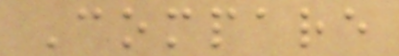Compare
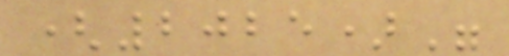(2025)"
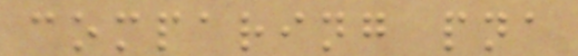comparing pna
